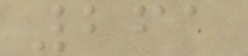261
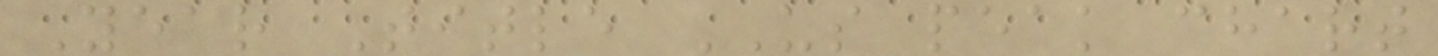Year Title US peak chart
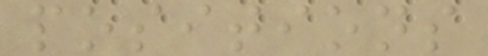positions
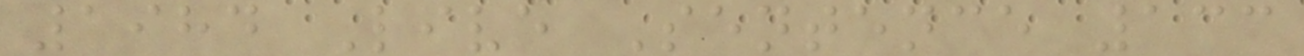1984 Live Sentence 133
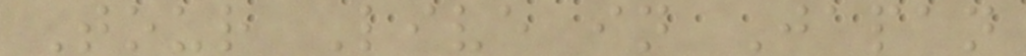Tour Live in Japan
